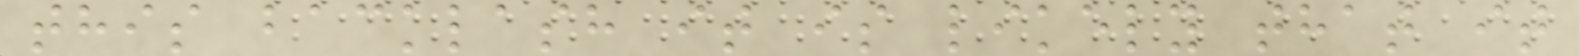this backlash it is likely that it
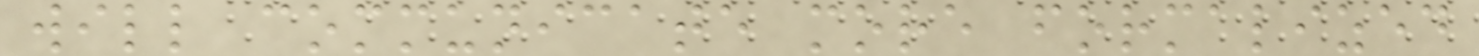will communicate more formalized
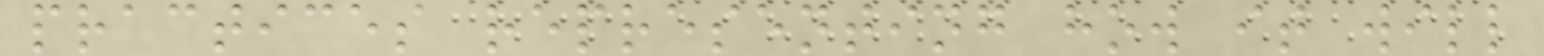practices representing how it will
